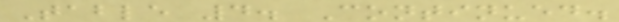Table 4. Continued.
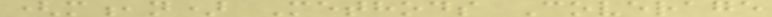(m,n) Methods Coverage
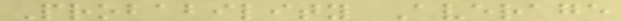Probability Average
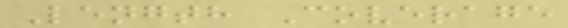Length Coverage
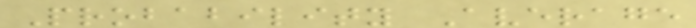Probability Average
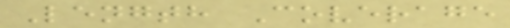Length Coverage
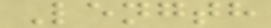Length
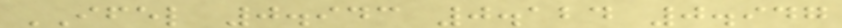IFEL 0.943 0.124 0.947
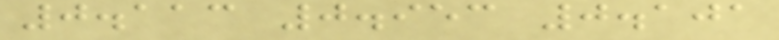0.113 0.953 0.101
